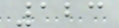123
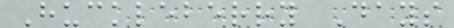Huckleberry Days
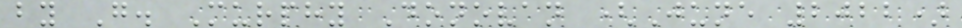by G. Murphy Donovan (June 2022)
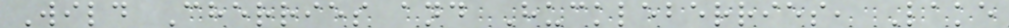Wild Cherries and Huckleberries, Lake
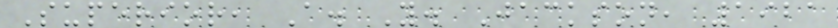Superior, A. Y. Jackson, 1921
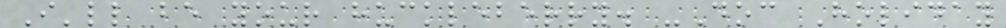I'll be your huckleberry. -Doc Holiday
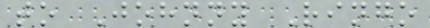to Johnny Ringo
